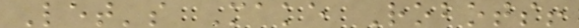Let's Make Robots!
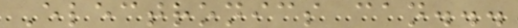Electronics can...
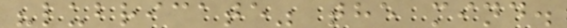"lubricate" the mind.
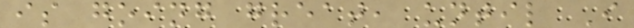is going great, until I
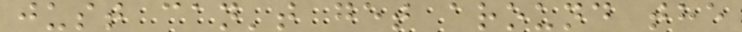just can't get around the
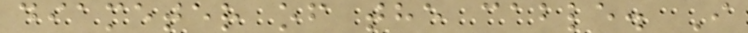diameter of the cable. I
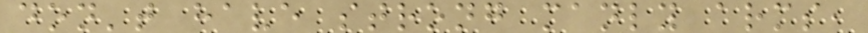don't have strong manly arms,
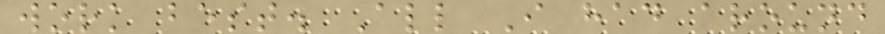work best. All I had around
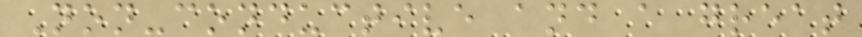Non-conductive and a great
